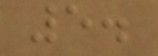5.
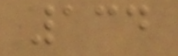134
